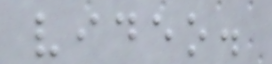video.
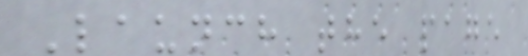Launch the page
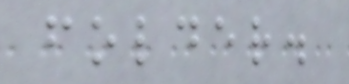folder.
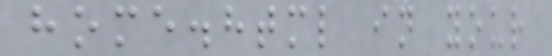home.html in your
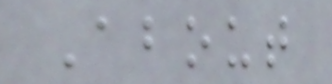About
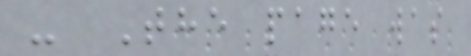- The page was
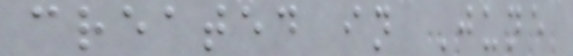created in June
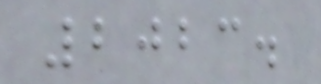2023.
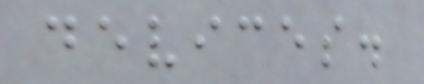devices.
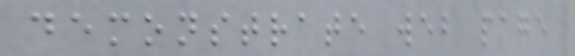demonstrate web page
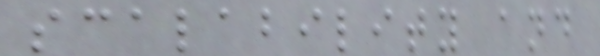scalability and
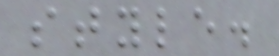style.
